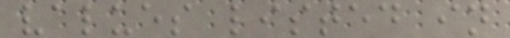values listed in
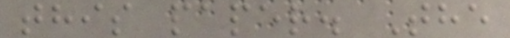this paper. The
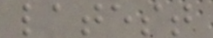latest
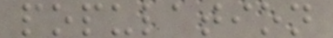population
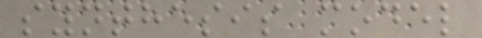synthesis model
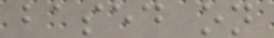based on
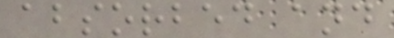absorbed and
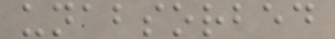unabsorbed
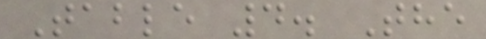Table 4. The
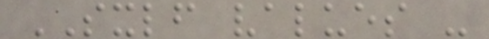SXLF values -
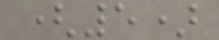(5)
